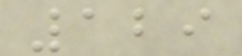129
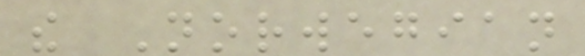the Norwegian
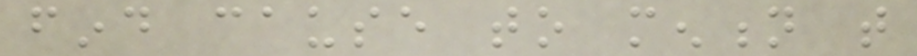find cause to mention that
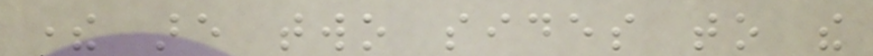there are two sides to the
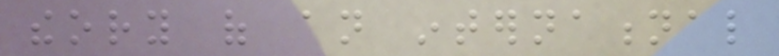theory of an international
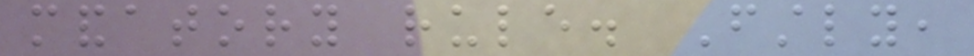mandatory rule. Firstly,
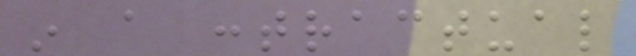in a contractual
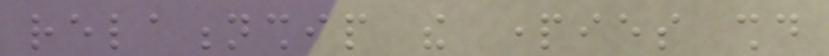relationship the parties should
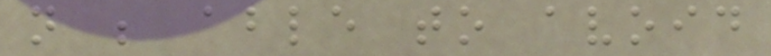not be able to avoid
